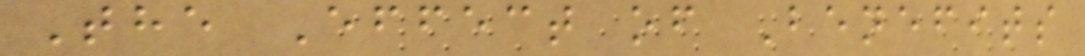The Effect of Benefits
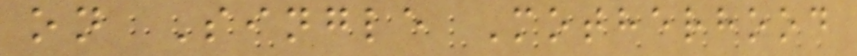on Single Motherhood
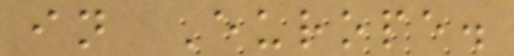in Europe.
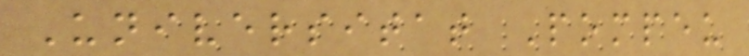Universitat Pompeu
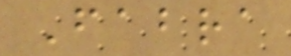Fabra
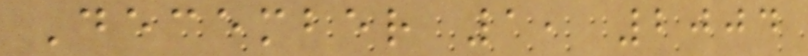December 1, 2004
